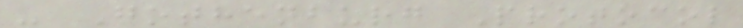- Gothenburg Protocol
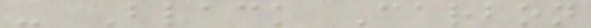- Black Carbon
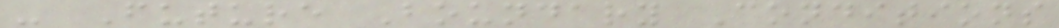- Future Boundary Conditions
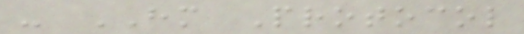- HM Protocol
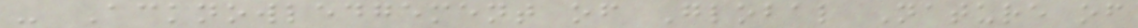- Acknowledgement of Global Nature of
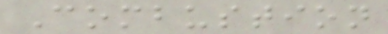Combustion
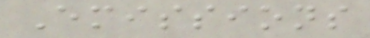Emissions
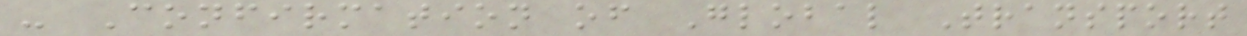- Confirmation of Global Transport
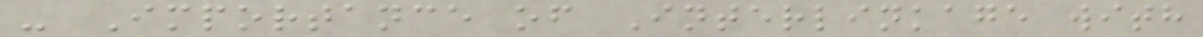- Importance of Interlinkage with
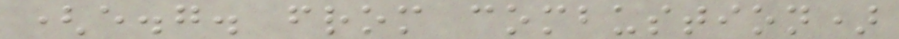(e.g. from combustion)
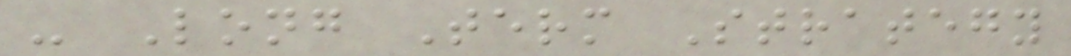- Long Term Strategy
